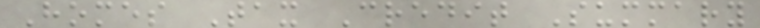Homes Tax Credit Summary
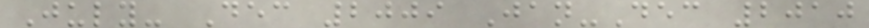July- Dec 2009 Jan-Dec 2010
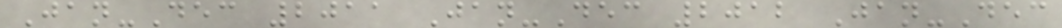Jan-Dec 2011 Jan-Dec 2012 Jan-Dec
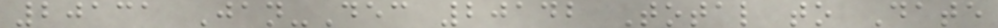20131 Jan-Dec 20142 Total to Date
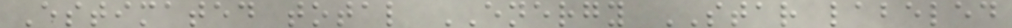Estimated total ENERGY STAR labeled
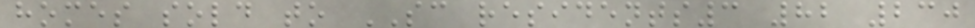homes sold to SC residents3 82 230
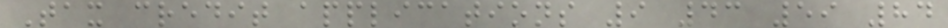Tax credit applications 9 43 59 84
